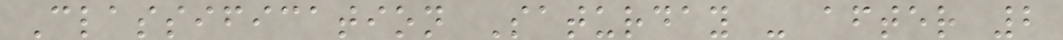Classification Saturday - after 2
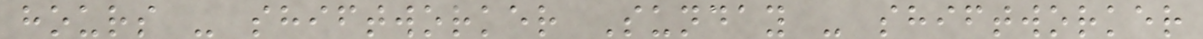hours - shiftworker Sunday - shiftworker
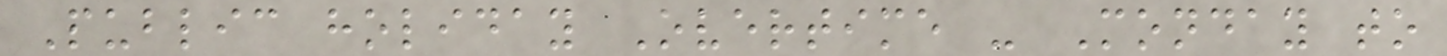Public holiday Overtime - Monday to
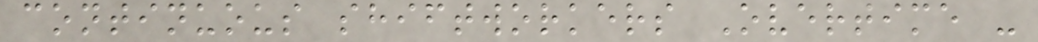continuous shiftworkers Overtime -
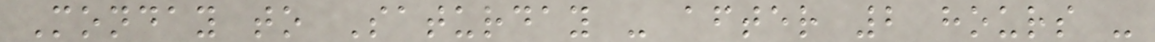Monday to Saturday - after 2 hours -
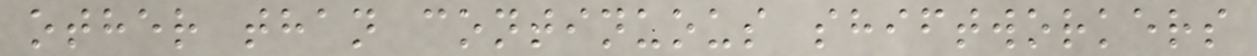other than continuous shiftworkers
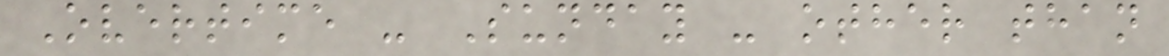Overtime - Sunday - other than
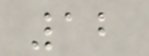12
